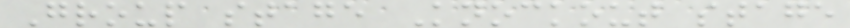Group stage Knockout stage
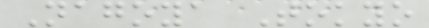Nagoya Tokyo
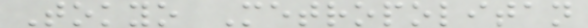Tokyo Metropolitan
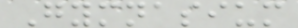Gymnasium
